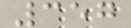357
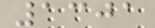1301
